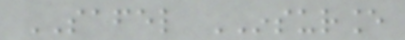SAFEL INSURANCE
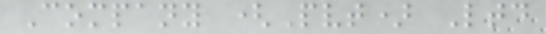Company (Pvt) Ltd
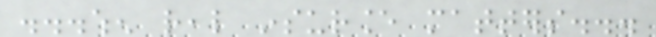...when real insurance matters...
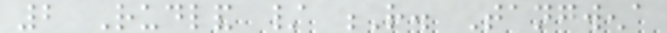2 Rudland / R. Tangwena
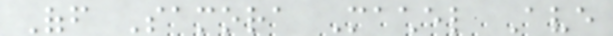Off Samora Machel Ave
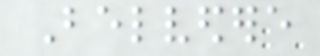Belvedere
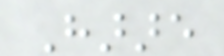Harare
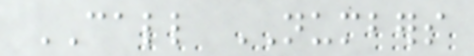CALL NUMBERS
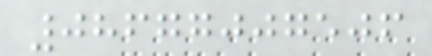08677007506
